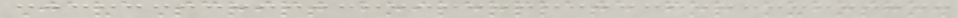JavaScript boilerplate for kubosho.
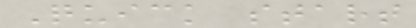Quick start
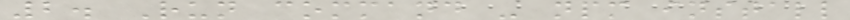2. Run command - npm install
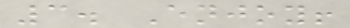3. Enjoy!
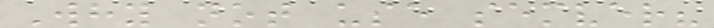Why not use semver?
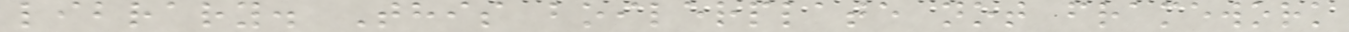library. This boilerplate not framework
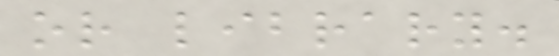or library.
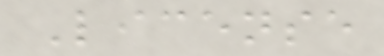License
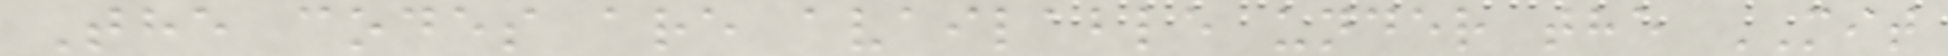The codes are available under the MIT
